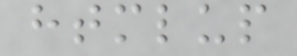htmlup
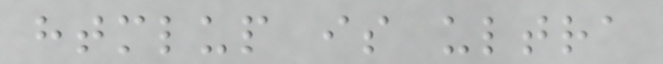htmlup is ultra
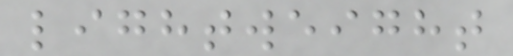lightweight
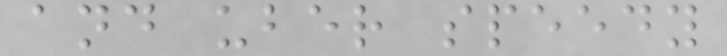and uber speedy
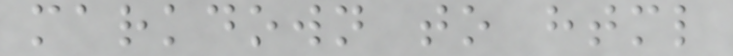markdown to html
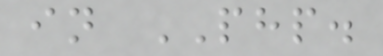in PHP.
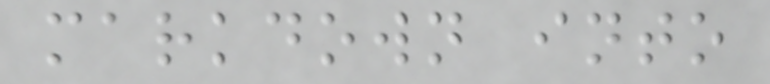markdown into
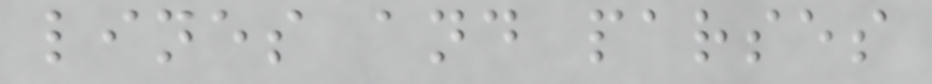lines and parses
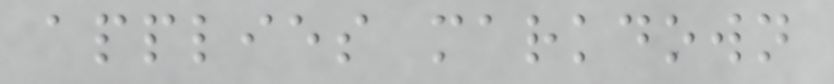applies markdown
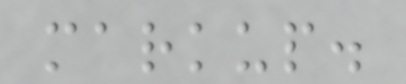markup.
